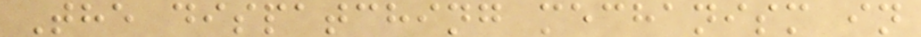The dispatching mechanism in
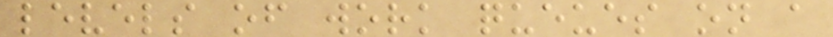levels of work queues on a
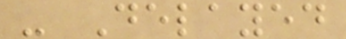- Delayed
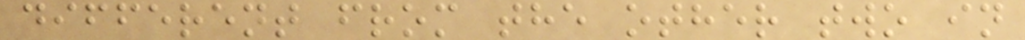different from the other two in
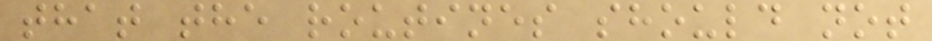that the routines should not
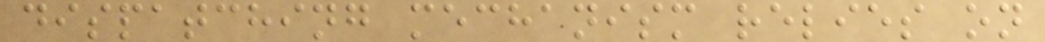dispatching mechanism relies on
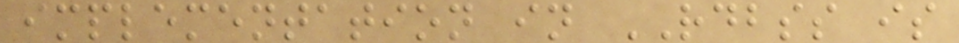implementation in RDBSS is
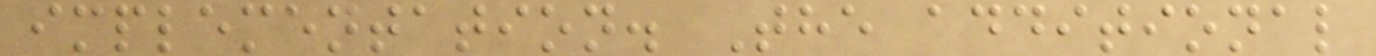implementation. The additional
